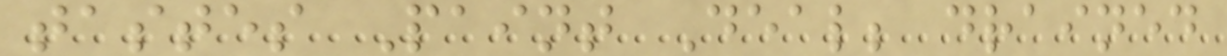tastes Paint Deal; drained
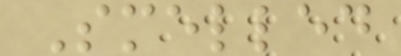Smelled
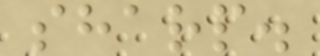sharp.
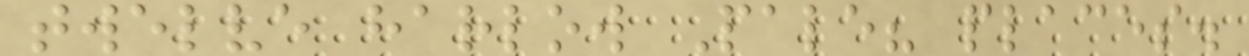twelve harlow Pale? places.
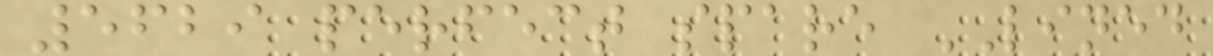5629 perfect spare LINED
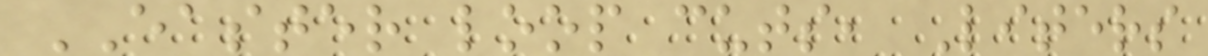EASTER loop cuts, Liters
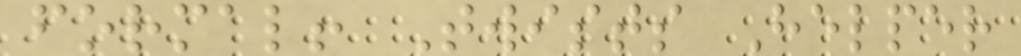formal! Twists Helper
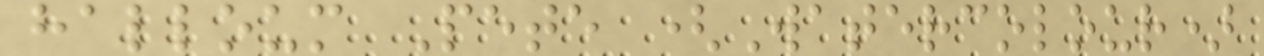halloum Pete (Watercolour)
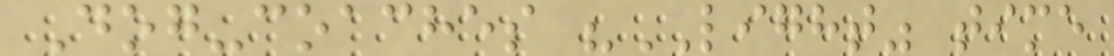Dog-coaches "LIGHT" time
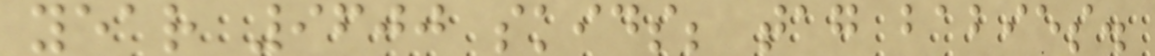year 9600 skids; tag babies.
